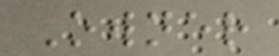Owner
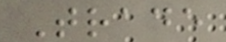Trade
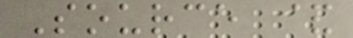Source &
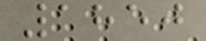1850
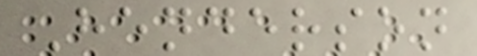Henderson
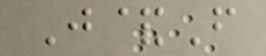J&F
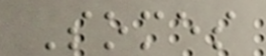Somes
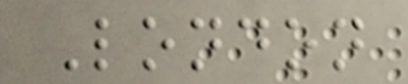London
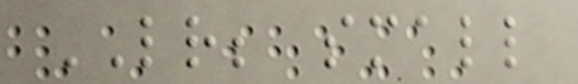LR; small
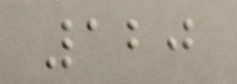120
